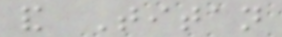and Titan
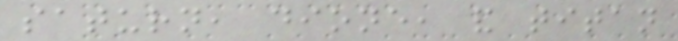saturn, dione, and titan
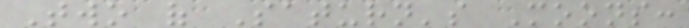Two of Saturn's Moons:
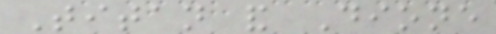Titan and Dione
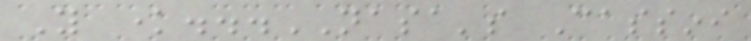You know...NASA's Cassini
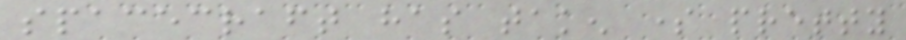spacecraft has taken some pretty
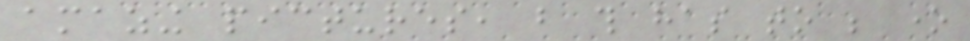amazing pictures, but this has to be one
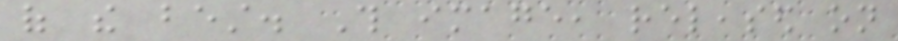of the best. This image, released on
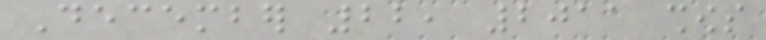December 22, 2011 shows
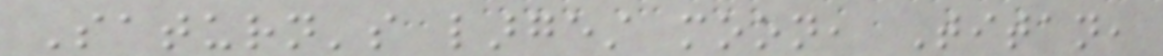Saturn's largest moon, Titan,
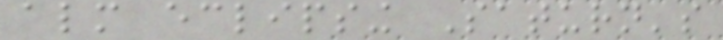almost eclipsing Saturn's
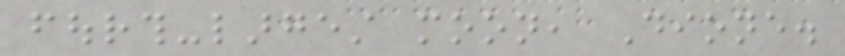fourth-largest moon, Dione.
